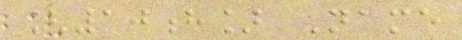[10h] Name
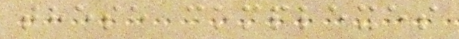these complexes
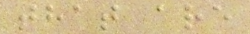that are
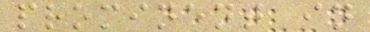prominent in
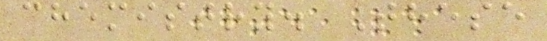chemistry. These
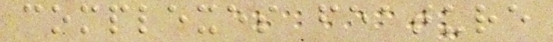complexes feature
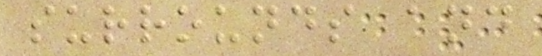surrounds and
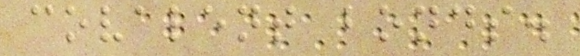covalent bonds.
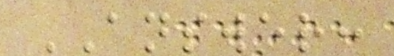ANSWER:
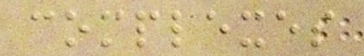complexes
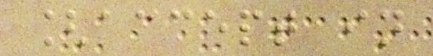[accept in
